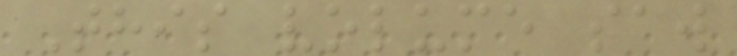This volume saw
